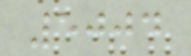5004
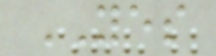YES
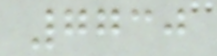7730
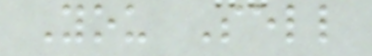You Sell
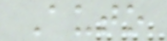Auto
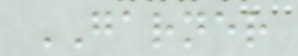GARNER
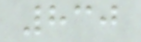830
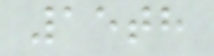15th
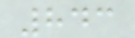843
